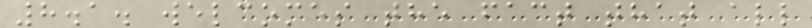8.1. welcomes the fact that all
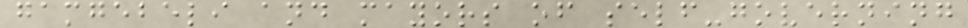gamgebeli and mayors of self-governing
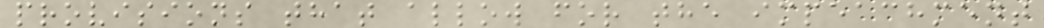provisions that allow for the impeachment
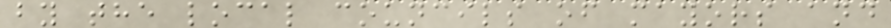by the local councils of mayors and
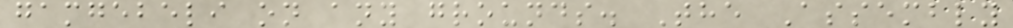gamgebeli on any grounds. The Assembly
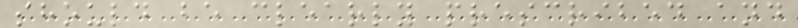should be clearly prescribed and
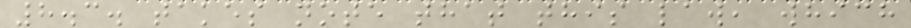8.3. takes note that this law, which
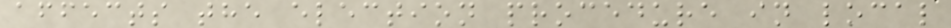affects the election procedure in local
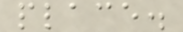place.
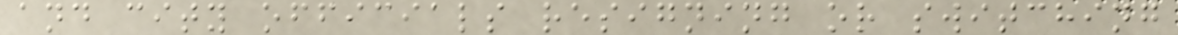and city officials resigning or switching
